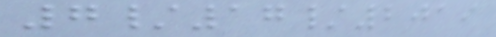7/17/2019
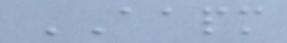AAPM
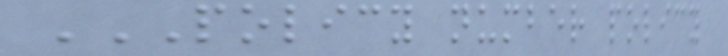POLICY NUMBER POLICY
